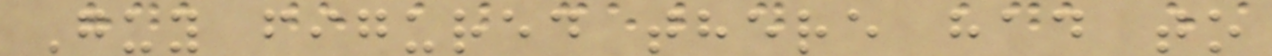Guy figured there had to
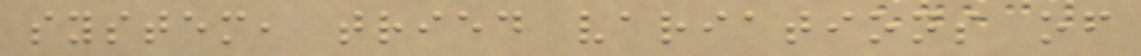system, tried variations of
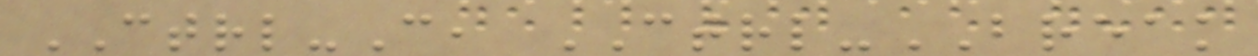CTRL-C, CTRL-BREAK
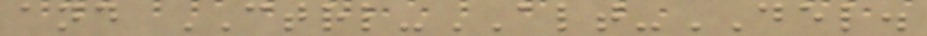and CTRL-ALT-DEL.
